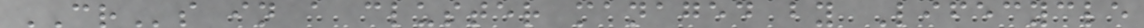CRs in a cluster managed by Lifecycle
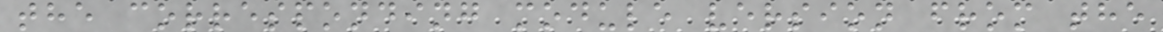the corresponding module version from the
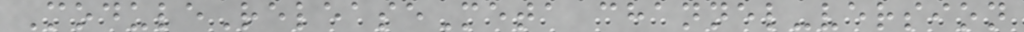ModuleReleaseMeta channel-version
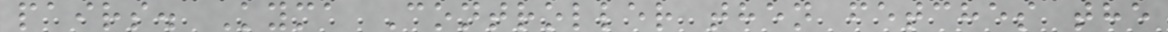pairs. Kyma Controller then fetches the
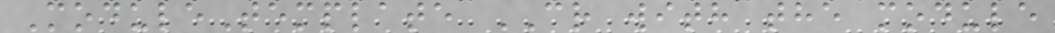ModuleTemplate CR with the module
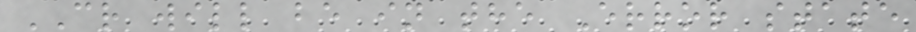CR will be in the Error state
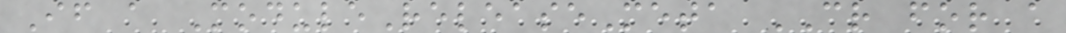If a ModuleReleaseMeta CR for a
